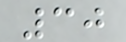30
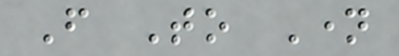From To Name
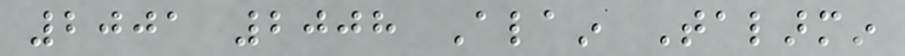2001 2008 Alain Talarmin
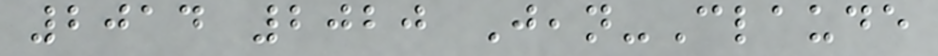2014 2020 Jean-Claude
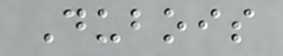Dubois
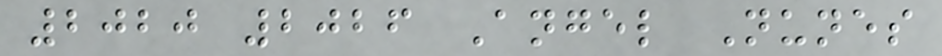2020 2026 Angel Nunes
